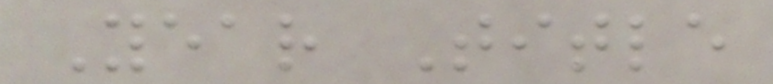Year Title
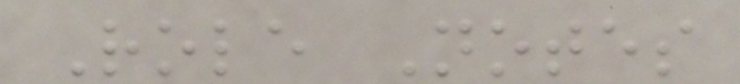Role Notes
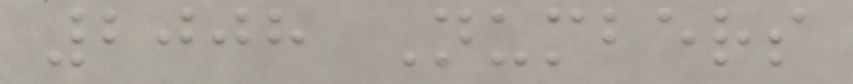2008 Numbers
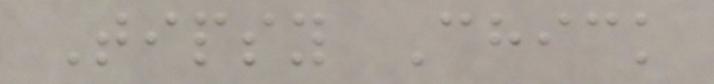Tipsy Chick
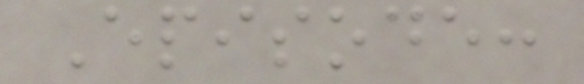Episode:
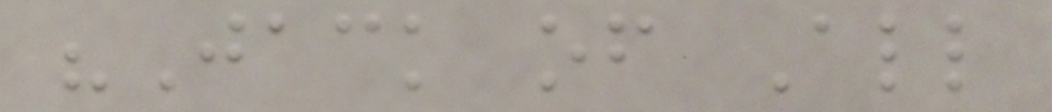"Jack of All
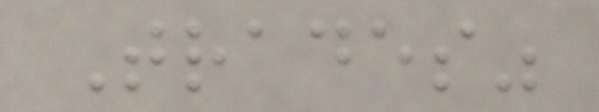Trades"
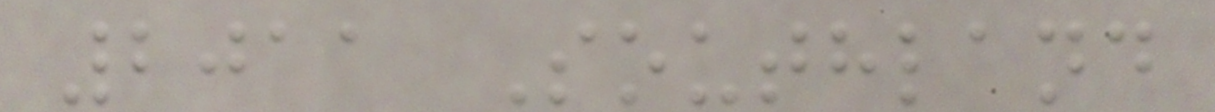2011 Southland
